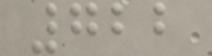722
